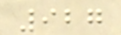927
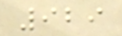929
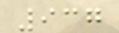937
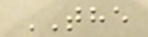THE
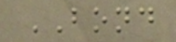BOND
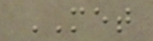MET
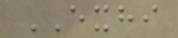EXHI
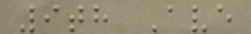9th Ave
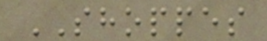SHOPPES
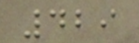429
